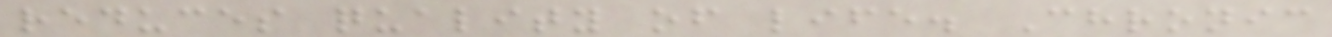reduces quality of life. Chronic
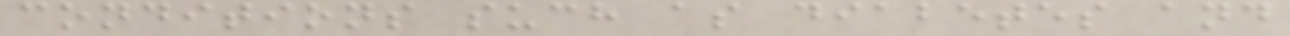conditions such as diabetes and
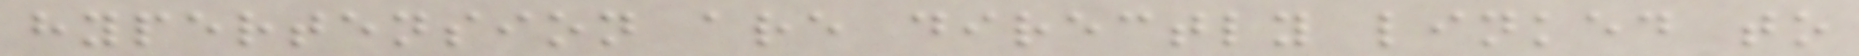hypertension are directly linked to
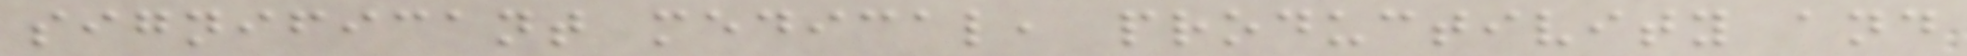significant medical, productivity and
